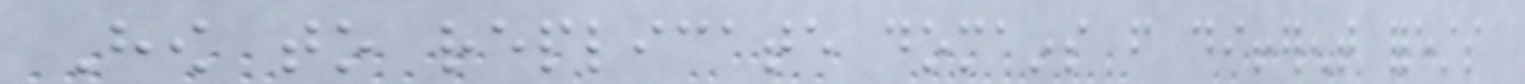How to replicate domains from different forests
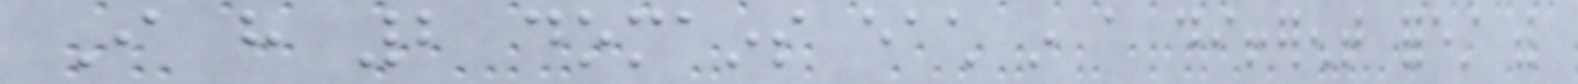I have 2 domains each in a different forest with
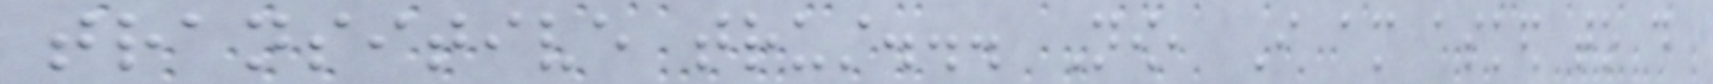transitive trust... Now, I am asked to do
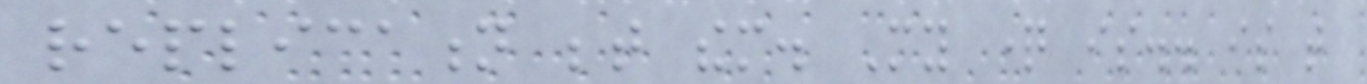replication between them. My question is.. is that
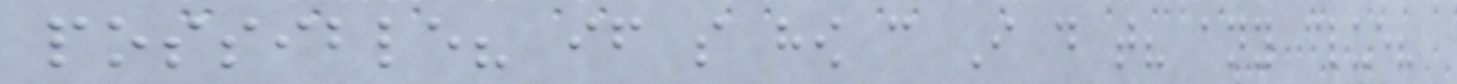possible? if so how can I do that? any clue?
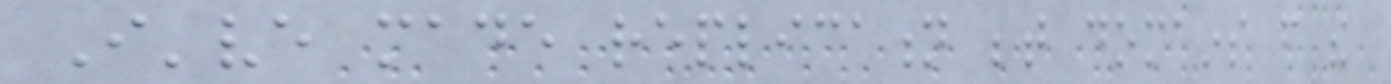I've made replication between domains from the
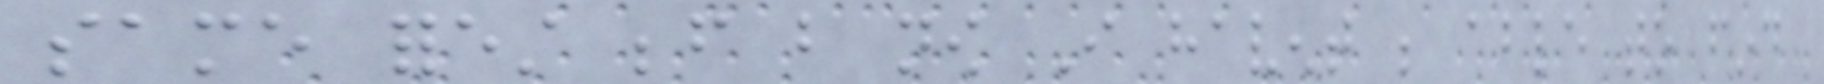same forest before but now I havent be able to find
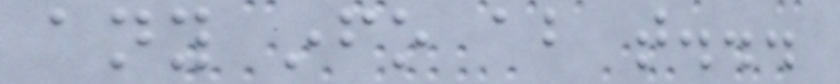any info about that...
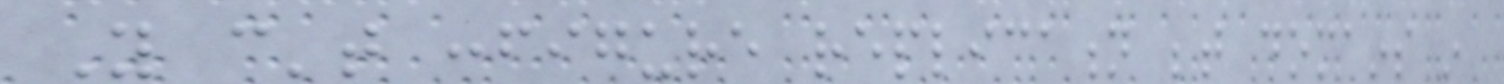You can't configure replication between domains in
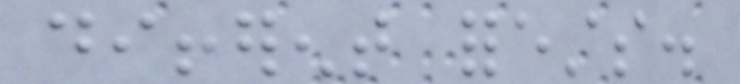different forests.
